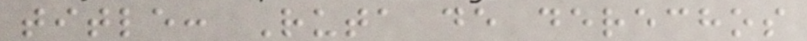title: Ruta de derechos
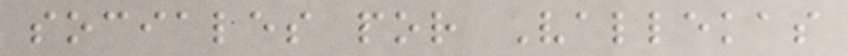sociales por Vallekas
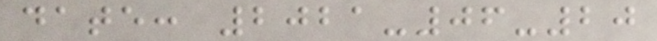date: 2021-06-20
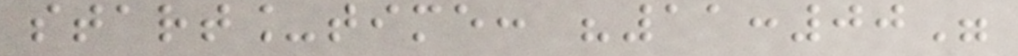start_time: "11:00"
